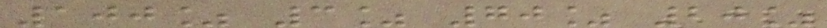100% 3% 70% 20%
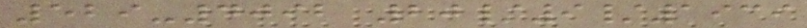529-4092 20/9/1939
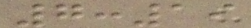7:19
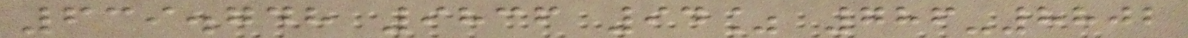639.748 9836 94% 786-8802
